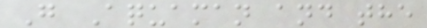G Aquaman and the
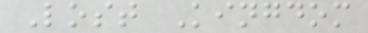Lost Kingdom
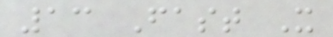13 Fast X
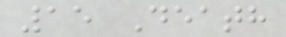15 Death
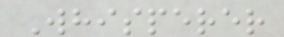Whisperer
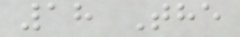18 The
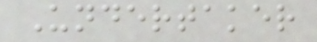Undertaker
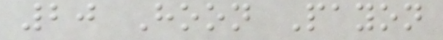20 Hoon Payon
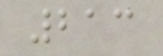213
